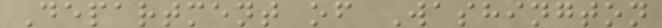Department of Washington
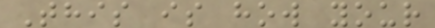This is how your
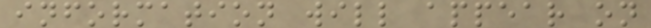information will appear on
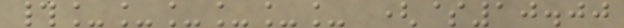#______ ($10.00
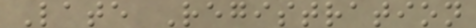Late Registration
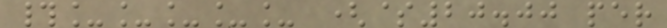#_____ ($20.00 per
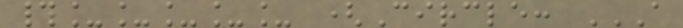#_____ (Circle: A
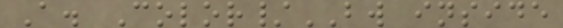A. Color/BW inside
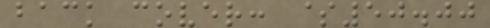back cover: $50.00
